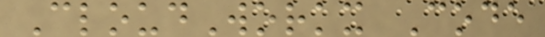CloudWorkx Code
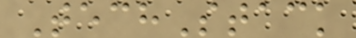TechStack
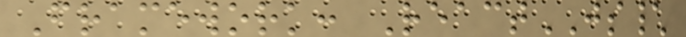Framework: ReactJS\
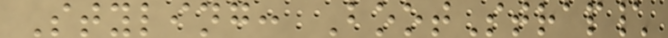Styling: BootStrap\
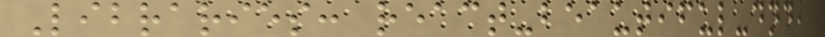Libraries: react-beautiful-dnd,
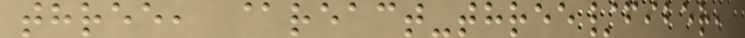three, @react-three/fiber,
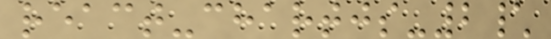react-chartjs-2\
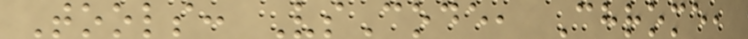Tools: VsCode, Chrome,
